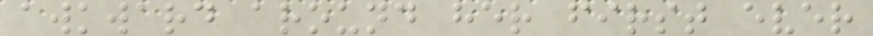awkward around her first ever
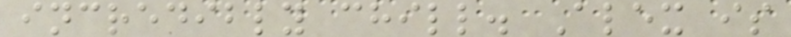incredibly chill. Alex is
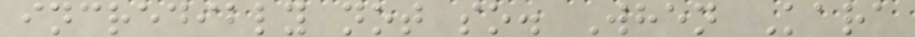incredibly not so. When Kara
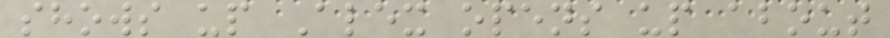shows up Alex opens up about
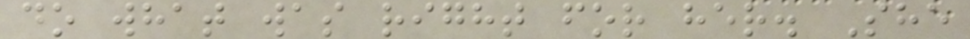do what was right for her. She
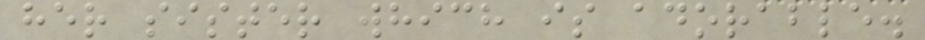her sister which is adorable.
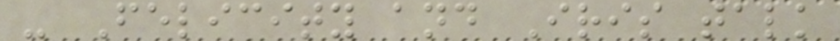- Felicity and Iris talk
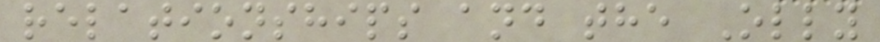relationships and the Olly
